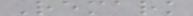Remark
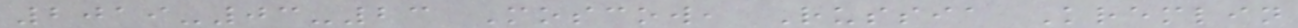2019-03-23 Moscow, Russia Kremlin
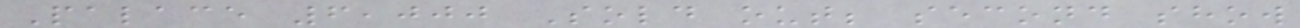Palace 6,000 Sold out; second show
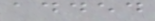added
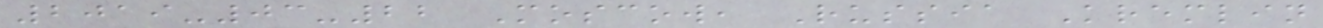2019-03-22 Moscow, Russia Kremlin
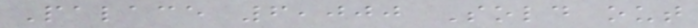Palace 6,000 Sold out
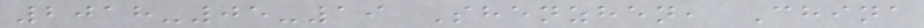2018-05-19 Shenzhen, China
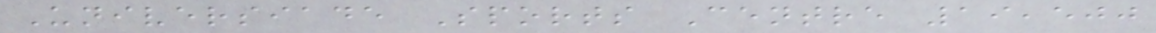Universiade Sports Centre 19,500
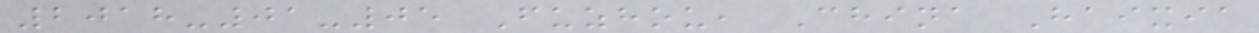2018-01-05 Fuzhou, China Haixia
